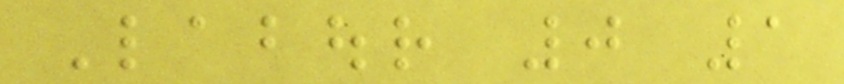Labour 0 1
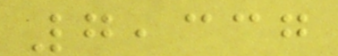7,337
